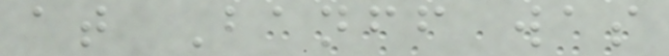at Banff was
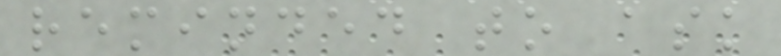reminded to ask
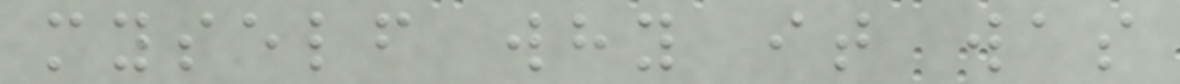myself why it was
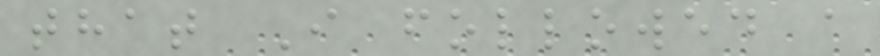that I followed a
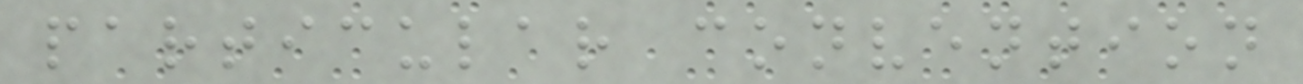particular convention
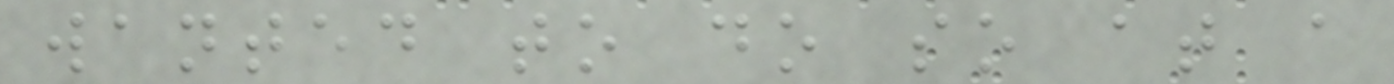wanted to do so at a
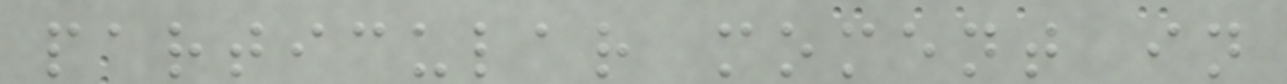particular moment in
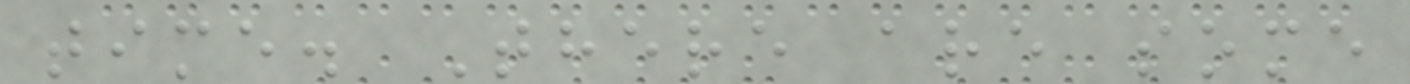time. There are some
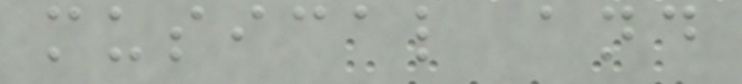musical and
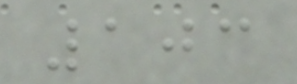103
